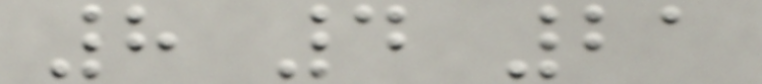8 4 21
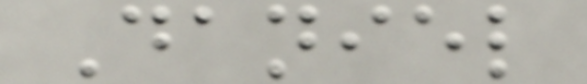Daniel
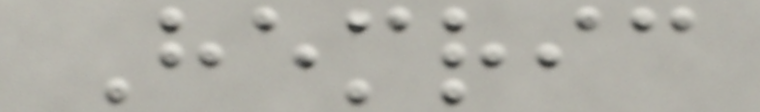Hemric
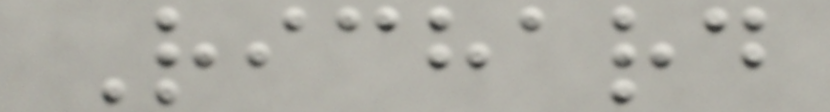Richard
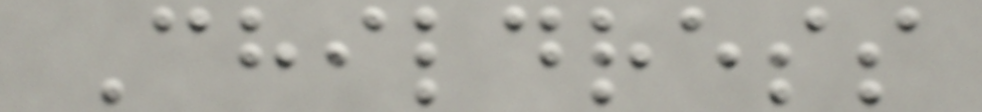Childress
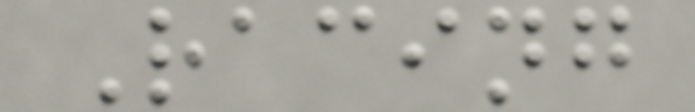Racing
